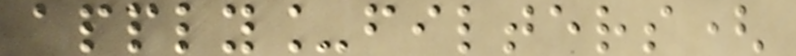apply_filters(
